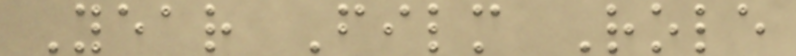Year Film Role
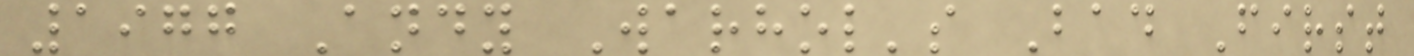1977 Andy Warhol's Bad First
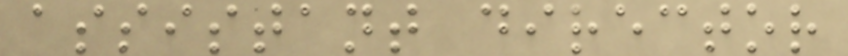assistant director
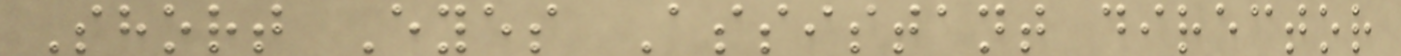Short Eyes Assistant director
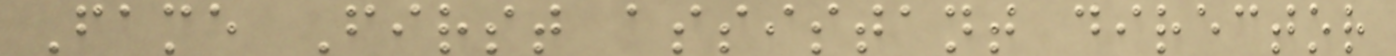Fame First assistant director
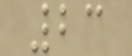23
